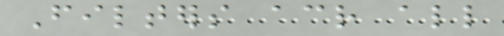Filters across all
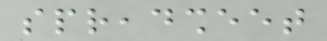spreadsheet
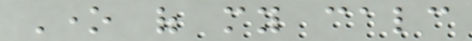One of my calc
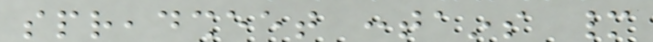spreadsheet contains many
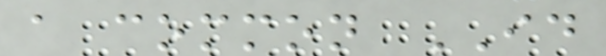a common ID
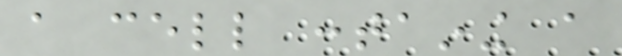a cell containing a
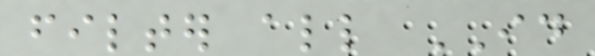filter all ID
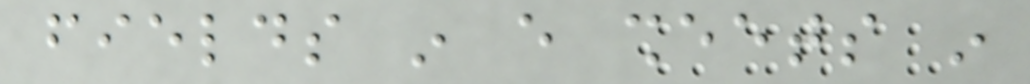fields in every sheets in
